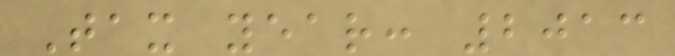Tax year: 2013
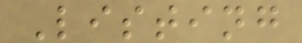Listing
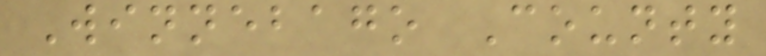Winnebago County
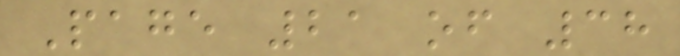Page 21 of 38
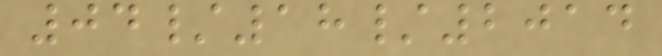04/18/2014
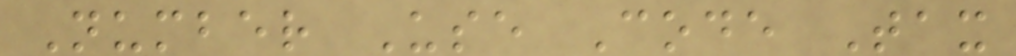Number Use Code Tax
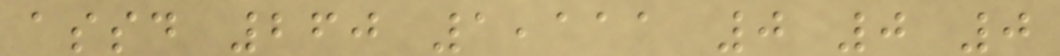assd 260 1,111 0 0 0
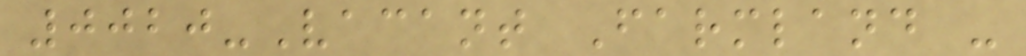0020-Vacant Farmland -
